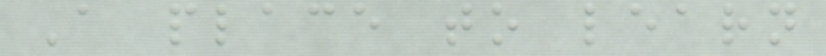A place to learn
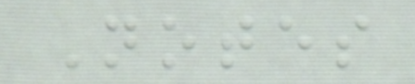Notes
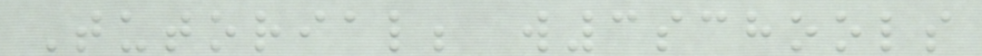Tutorial; w3schools
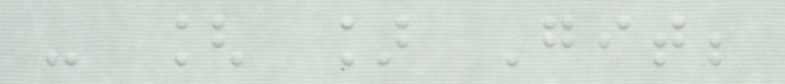- [ ] Git;
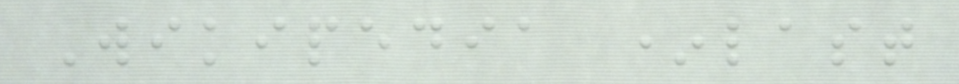Wikipedia *last
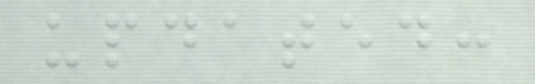updated:
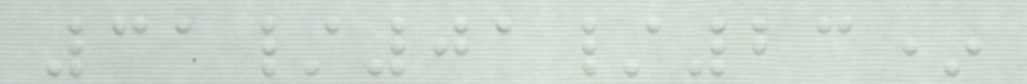31/01/23*
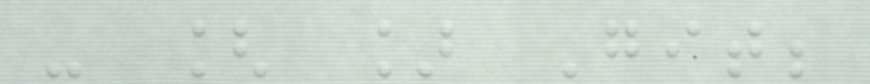- [ ] Git;
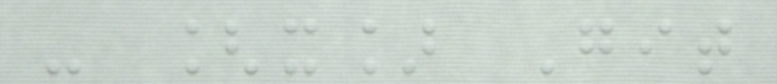- [x] Git
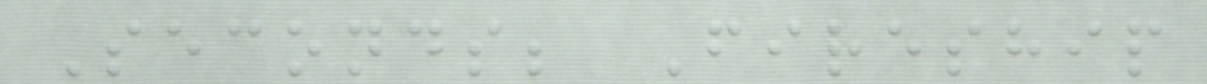Seconds; Fireship
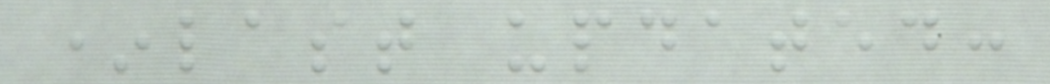*last updated:
